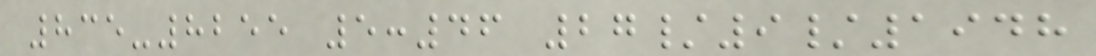835-8255 5:46 27/9/1948
